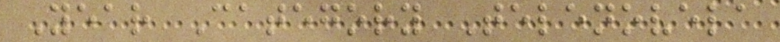Year Category Telenovela
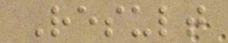Result
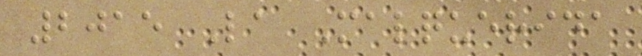2015 La Malquerida
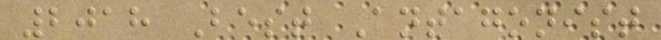2018 Best Antagonist
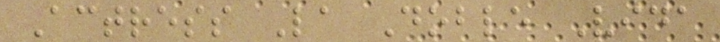Actress La Doble Vida
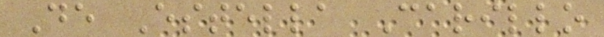De Estella Carillo
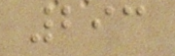293
